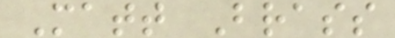Matt Brass
